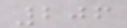206
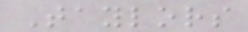Taylors
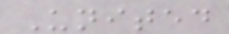United
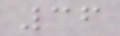36
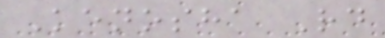Kenosha Rd
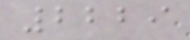2229
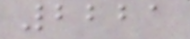2221
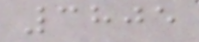3805
